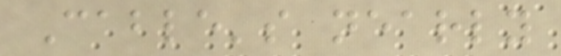Cable's nearly
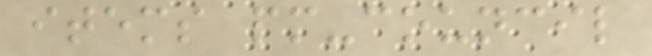items pm-council
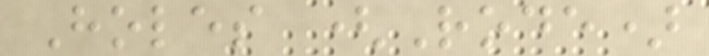Holes (Rode)
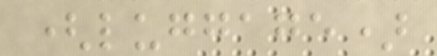(luggage)
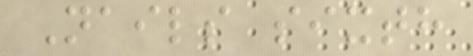Nails sixth
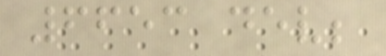6653 dev;
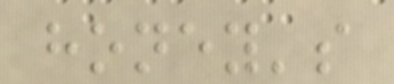honey's
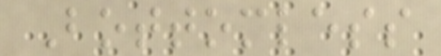Bottomless
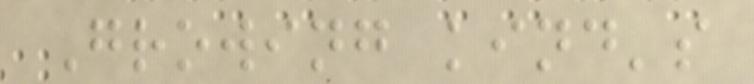Growing kind's
